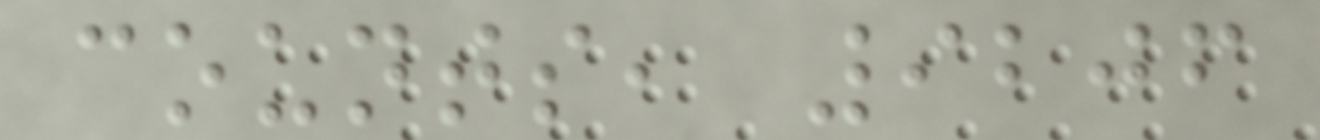counts, 9206
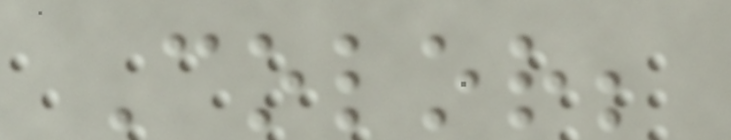Color;
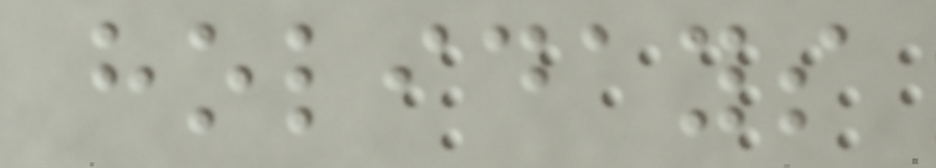holidays
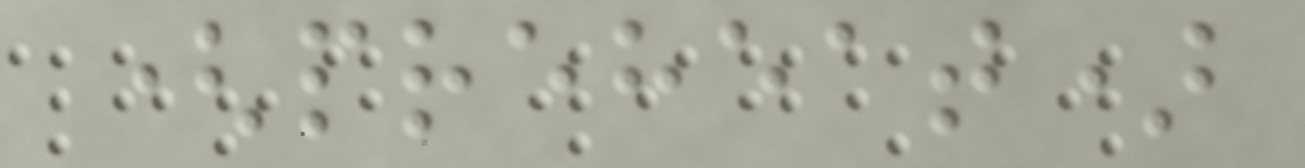(preheat)
